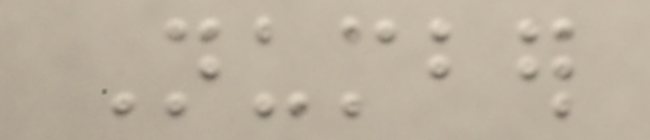Number
